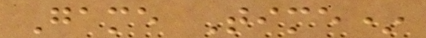Game Time*
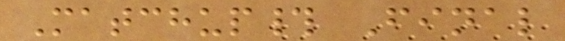Matchup# Final
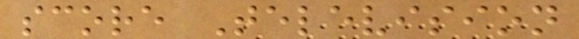score Television
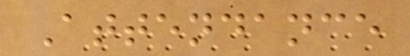Attendance
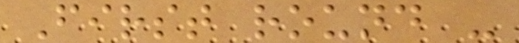First round -
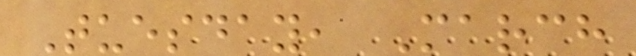Tuesday, March
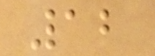12
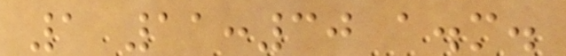1 11:30 a.m.
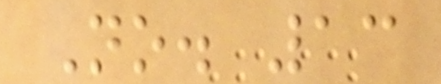No. 13
